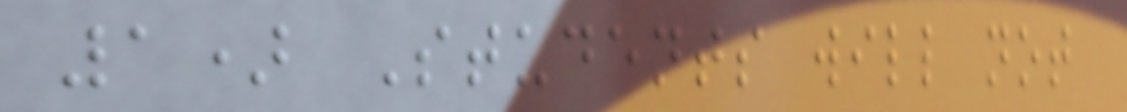1) Students will not
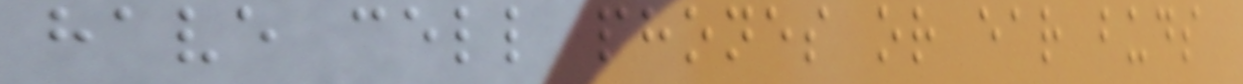have cell phones or ear buds
